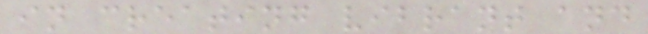in creating vibrant and
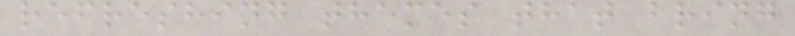refreshing themes that bring
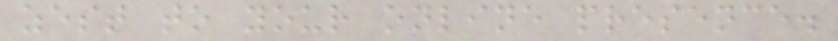zest to your online presence.
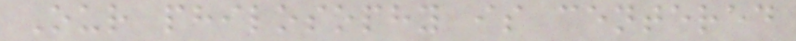Our philosophy is centered
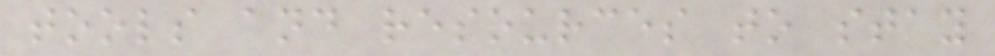tools and resources to stay
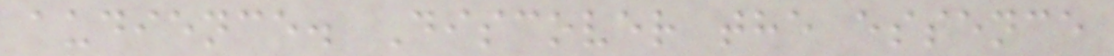audience. Discover the essence
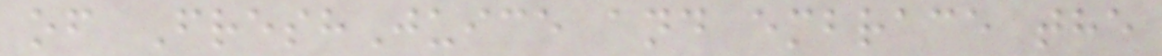of FreshJuice and embrace the
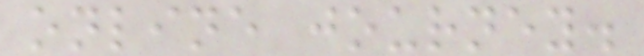online journey.
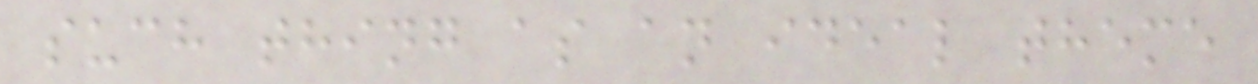such thing as an ideal theme
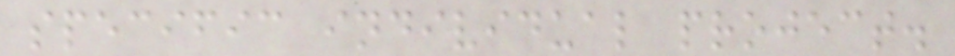specific individual project.
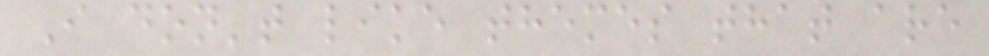I don't like themes that are
